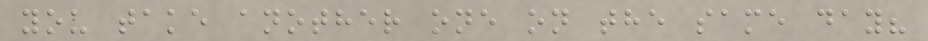you take another one on the same day?
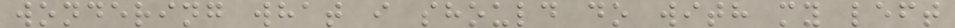wondering what i should do with my left
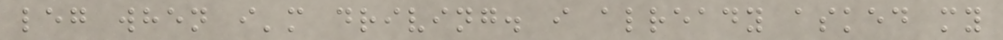leg when i'm driving. i already asked my
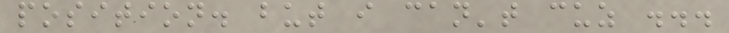position. but i can't cuz ...
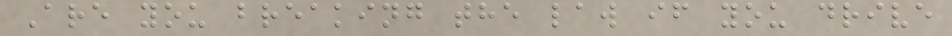Are you breaking the law if you drive
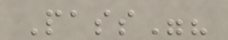Pass"?
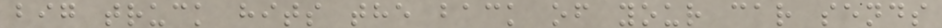big truck hits the back of your car sends
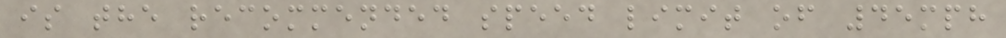is the recommended speed limit of 45mph
